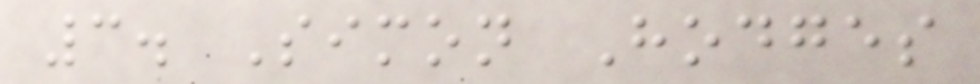3. Simon Hodges
